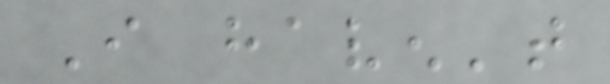I haven't
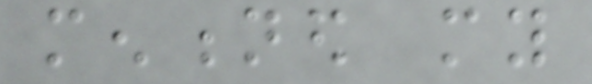mentioned my
